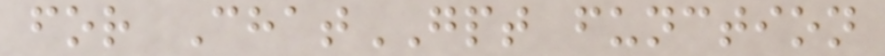for ChatGPT function
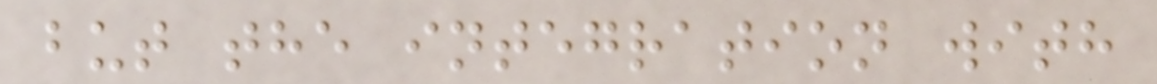but the integration with
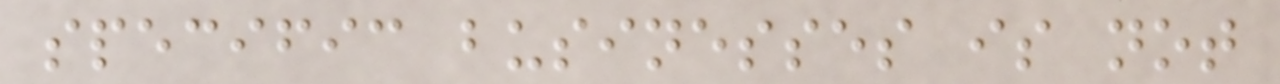specific businesses is not
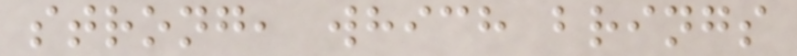strong, which brings
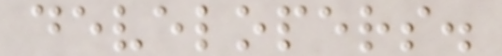developers.
